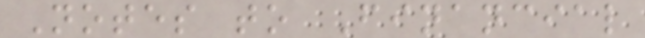Notes to Financial
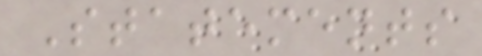Statements
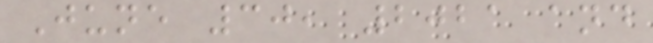June 30, 2021 and
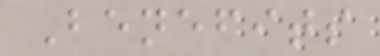Benefits
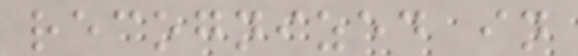recognized in
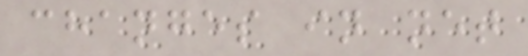changes in net
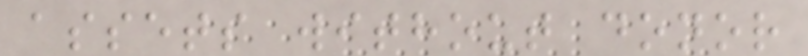assets without donor
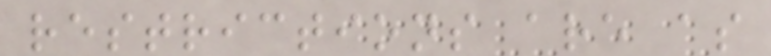restrictions are as
